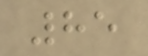85
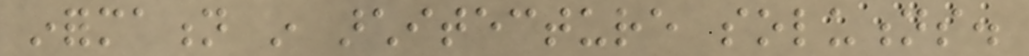information in architecture solutions.
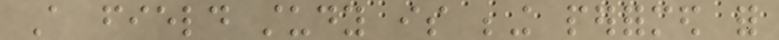A field study is being performed for
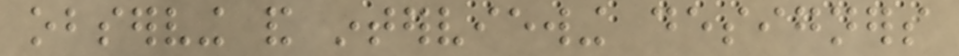observing and interviewing designers
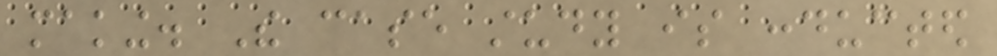making. The case study is conducted
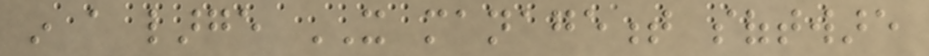in a large IT management software
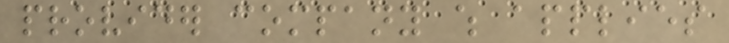provider company which applies
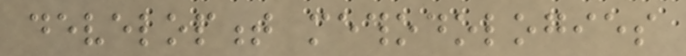development methodologies
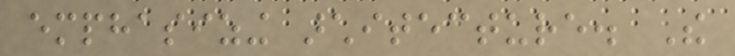emphasizing architecture. The
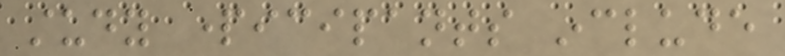study participants include
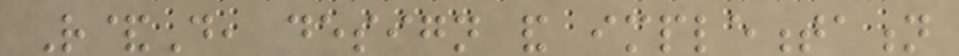R&D, design and implementation
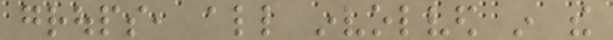groups, all involved in the
